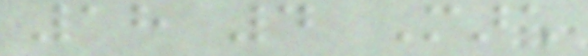18 4 March
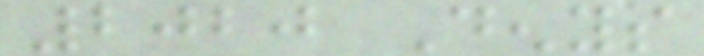2020 Denys
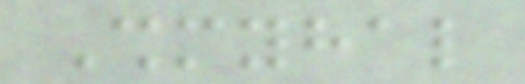Shmyhal
